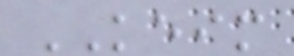KEIM
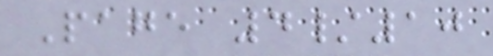Page 4/10
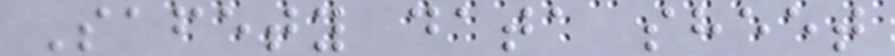Safety data sheet
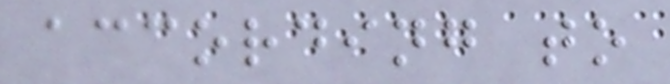according to
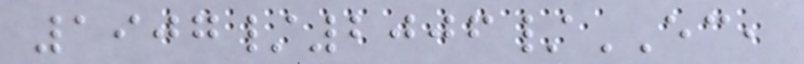1907/2006/EC,
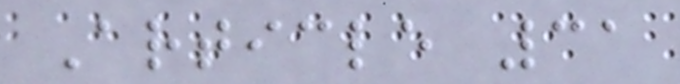Article 31
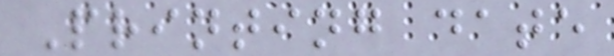Printing date
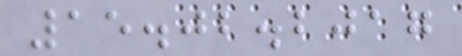15.02.2017
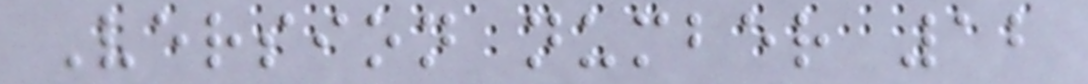Version number 12
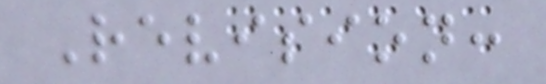Revision:
